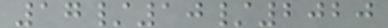17/10/2020
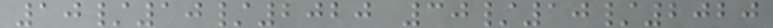10/10/2020 30/10/2020
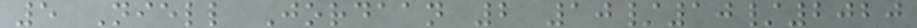5 Niell Jordaan 2 10/10/2020
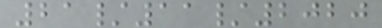21/11/2020
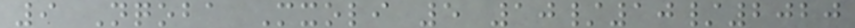9 Nqoba Mxoli 5 10/10/2020
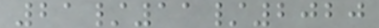21/11/2020
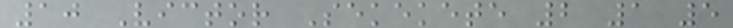10 Victor Sekekete 2 1 5
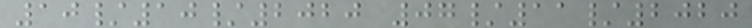10/10/2020 07/11/2020
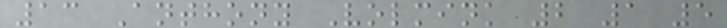13 Anthony Volmink 2 1 5
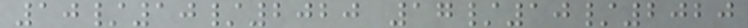10/10/2020 17/10/2020
